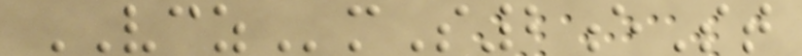VCZmS2eSt
